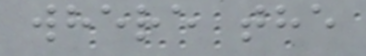where the
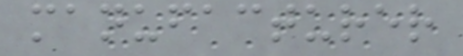manufacturer
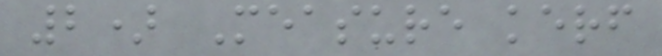2) Measure kerf
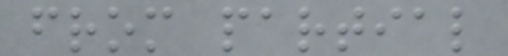from partial
